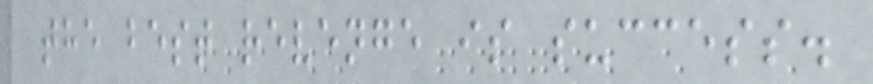the best revenge is success.
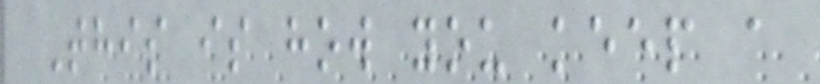This is how you keep a
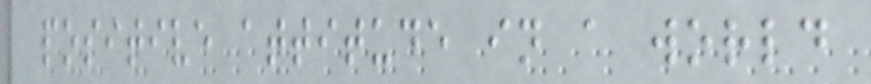positive attitude in a world
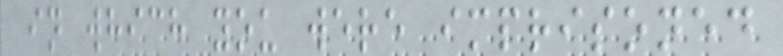in which you were imprisoned
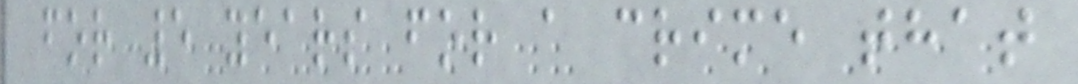for 5 years for a crime that
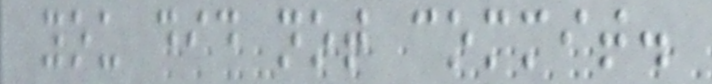you did not commit.
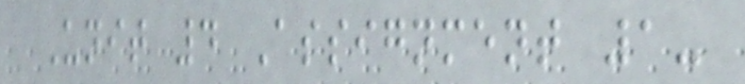Unit 4 Assignment 1-
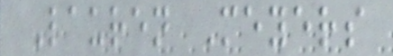Lauren Meyers
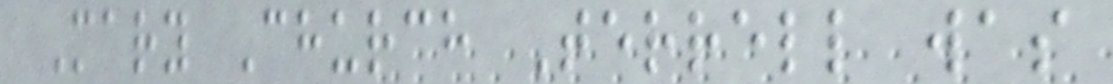Mary Church Terrell was
